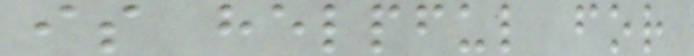is helpful for
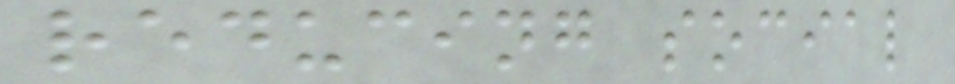reducing social
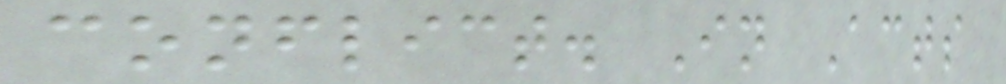conflict. In Acts
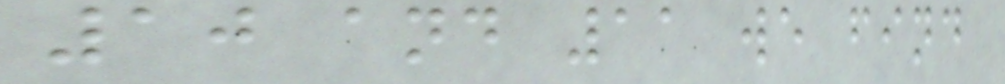10 and 11 we find
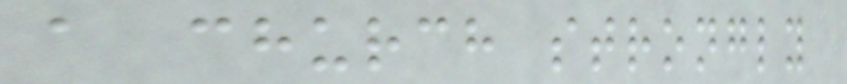a church strongly
